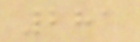281
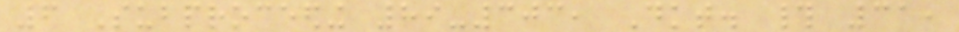6 Subproceeding 89-303, Dkt. # 31,
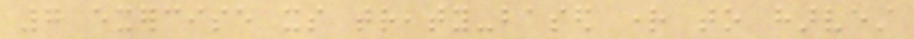7 exercise its treaty-based right to harvest
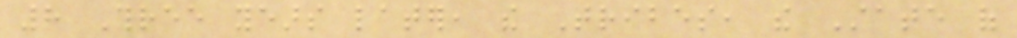8 Three years later, the Tribes, the State of
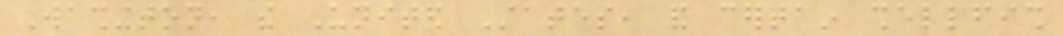Washington, the United States, and certain shellfish
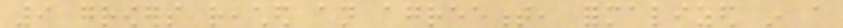9 growers reached an agreement, formalized in a
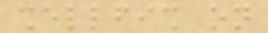shellfish on
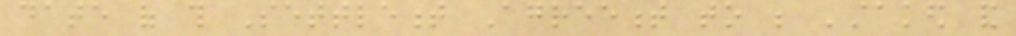date of this Settlement Agreement to be 'staked and
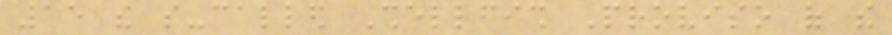15 the so-called Shellfish Proviso of the
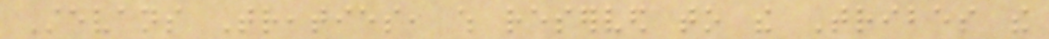Stevans Treaties, which reserved to the Tribes the
